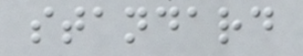standard
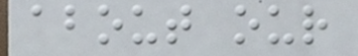about our
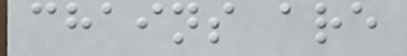chains are
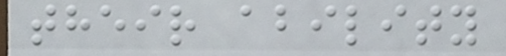their ability
